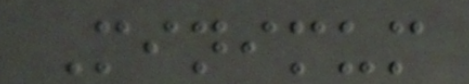Minimum
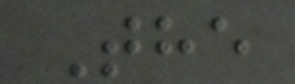The
